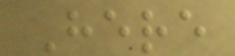Here
